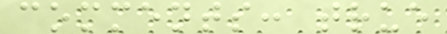comments: true
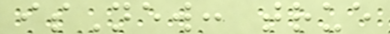isNew: true
